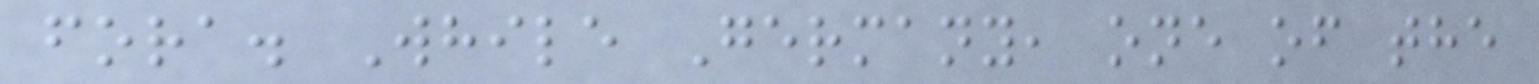fora. While Germany, one of the
